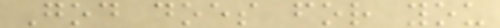God does for you
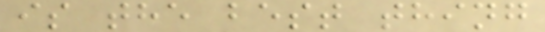is the best thing
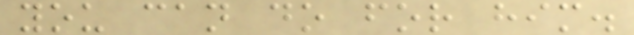you can do for him.
